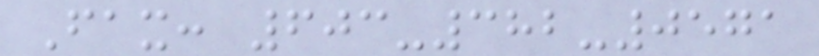Fax: 603-382-0571
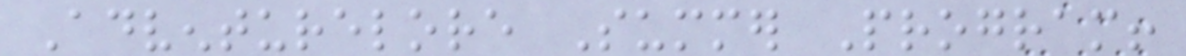Adventurelore Summer Program!
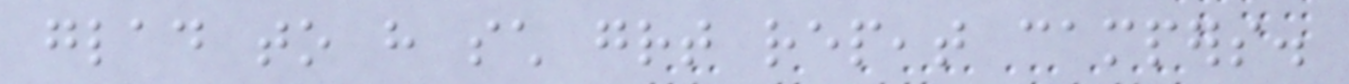glad to have such great repeat campers.
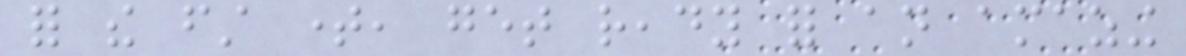for the first time, get ready for an amazing
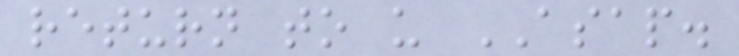return to us ASAP.
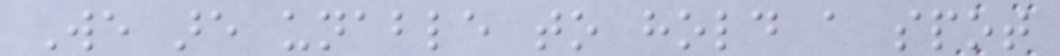We are unable to hold a spot
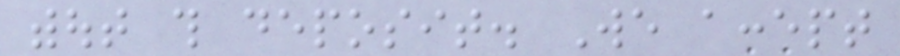without this deposit. We accept
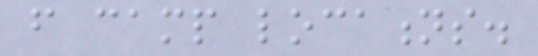from camp locations.
